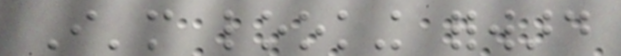I'm looking forward
